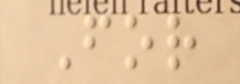For
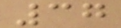37
